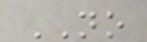NO
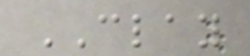CLAY
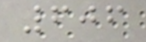606
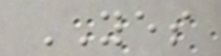YES
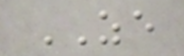ZE
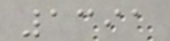1391
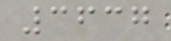3637
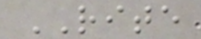RITE
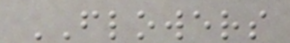FLOWERS
